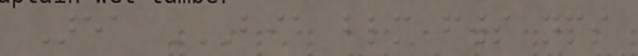Area BIA BLM FWS NPS
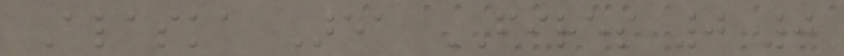Alaska Area FIRES 0 0
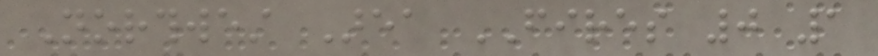Northwest Area FIRES 0 1
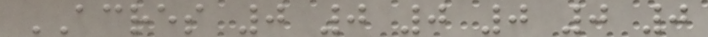ACRES 0 0 0 0 0 0
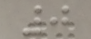0
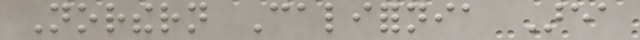Northern California Area
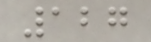127
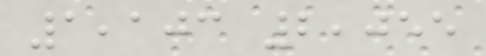1,103 2,055
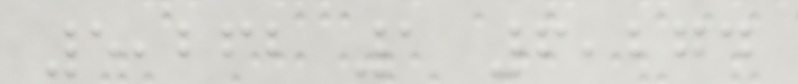5,262 1 6,274
